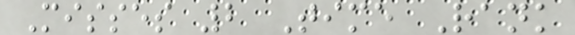Misses 2 Time Rank
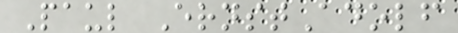Paul ErnstAdolf
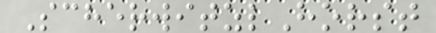ScherwitzlHorst
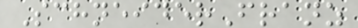SchneiderFranz
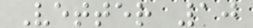Vetter 10
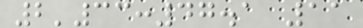2'33:47.1 11
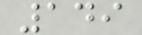149
